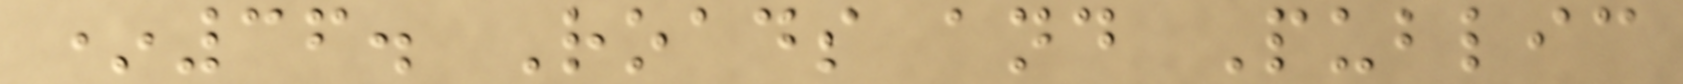*36. Roads and Public
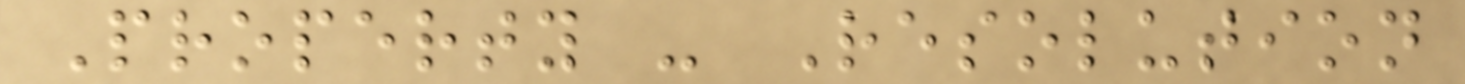Property - Resolution
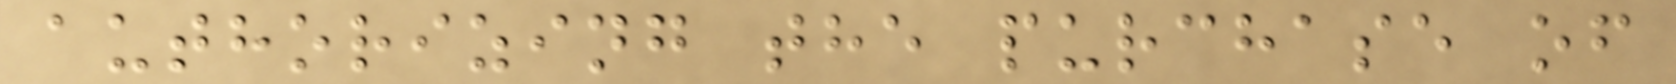authorizing the purchase of
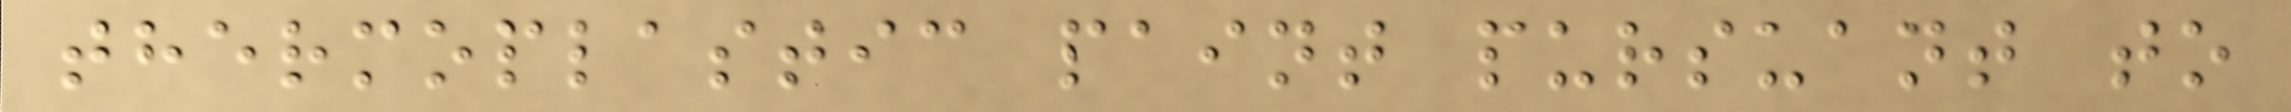thermoplastic paint pursuant to
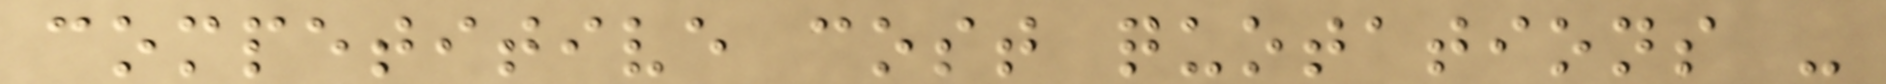competitive cost quotations -
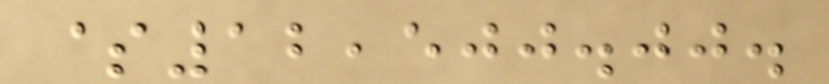$12,500.00.
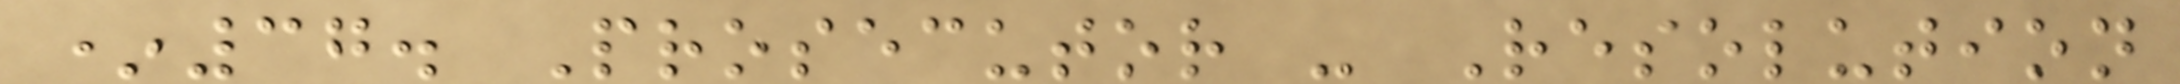*37. Prosecutor - Resolution
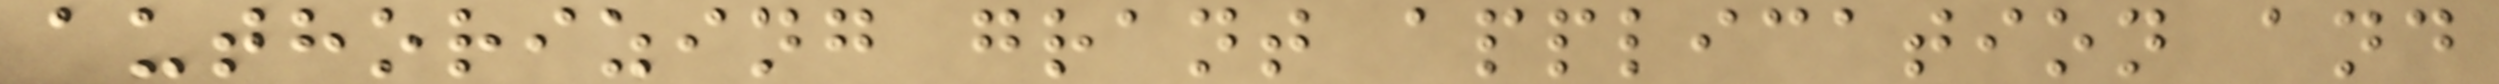authorizing grant application and
